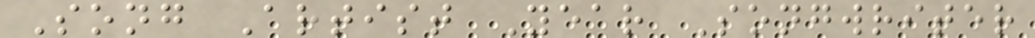Song Artist Year Songwriter
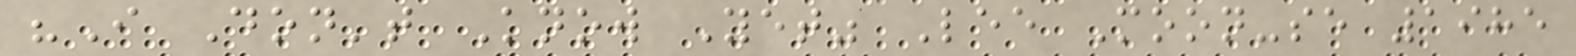"I Don't Know Yet" Lee Moon-se 1985
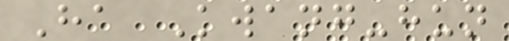Ha Kwang-hun
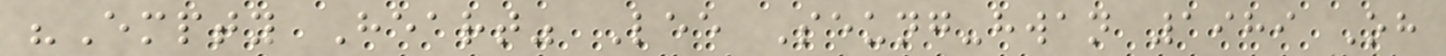"Empty Heart" Lee Seung-hwan 1989 Oh
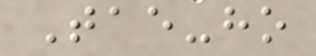Tae-ho
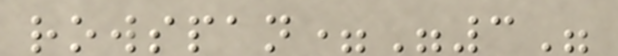rowspan="3"
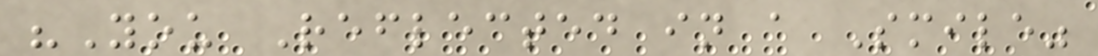"You Reflected in a Smile"
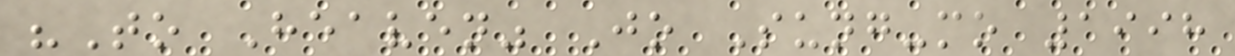"To Heaven" Jo Sung-mo 1998
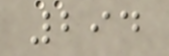294
